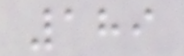189
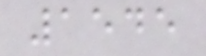1545
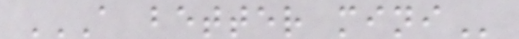A BETTER MINI
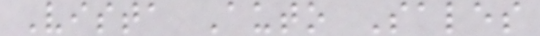Vista Auto Sales
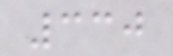330
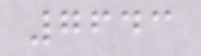7643
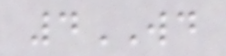4WD
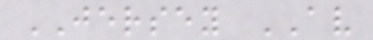JERSEY AV
